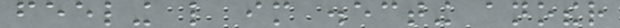feeling like im disecting another
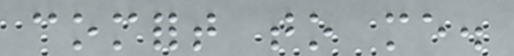comfort to me.
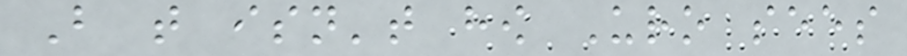But that isn't how Uro sees
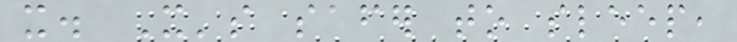it. It's safer to sleep,
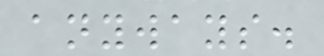anyways.
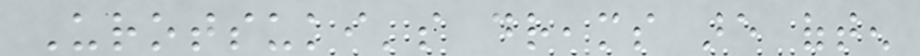Urotsuki's dreams are often
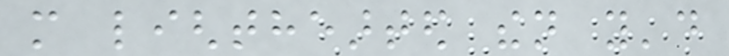more lighthearted then you'd
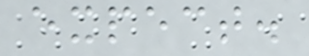expect.
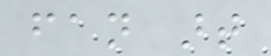fan art
